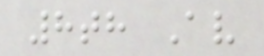8th Av
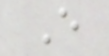E
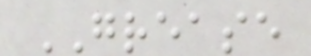GREASE
